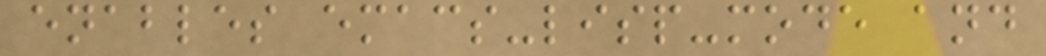enables emacs-lisp-mode and
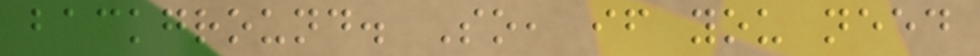background. So, if you need
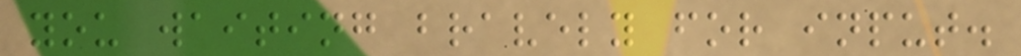you waiting bravely for input.
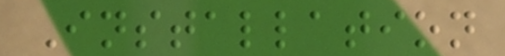Installation
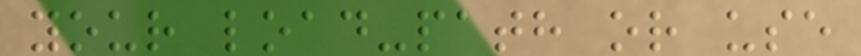your load-path or use
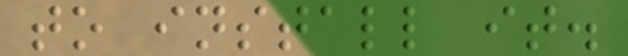to install it.
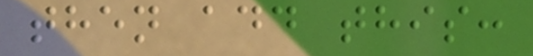then add this:
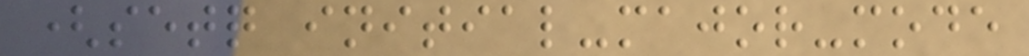(setq initial-major-mode
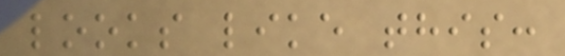looks like this:
